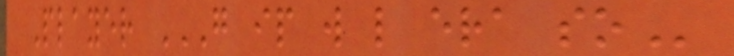Player G IP W L ERA SO
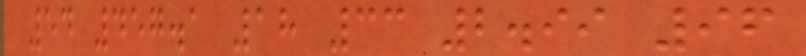54 457.1 18 33 2.99 96
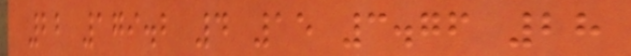22 179.2 4 15 3.76 28
